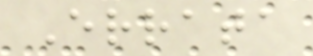Errata
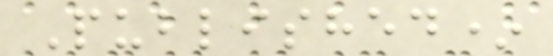Published*
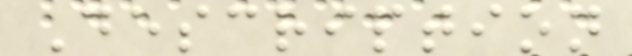Description
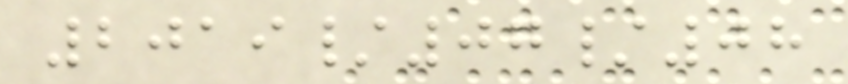2019/07/08
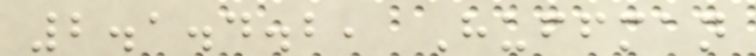2.1.4.2, Huffman
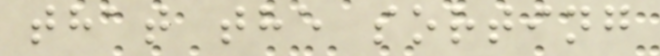that the sorting
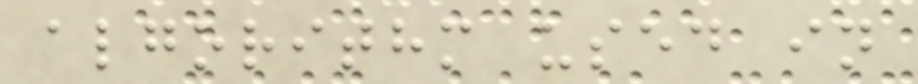algorithm used in
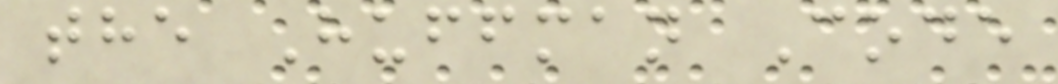the Huffman Code
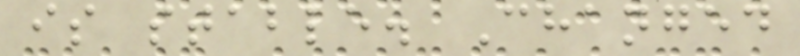is stable. Changed
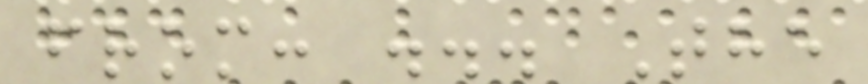from: ... The
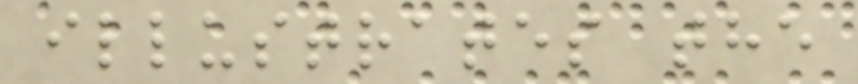illustrates the
